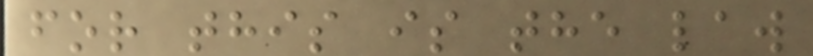for this is the law
